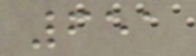651
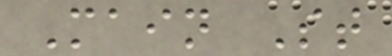Main St
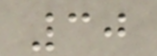30
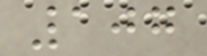107
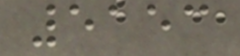5153
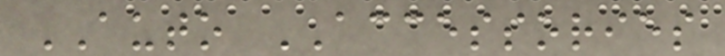AUTO ACCESSORIES
